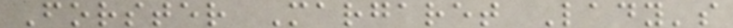Forster Margaret Lady's
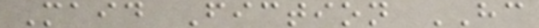Maid Fiction HC
